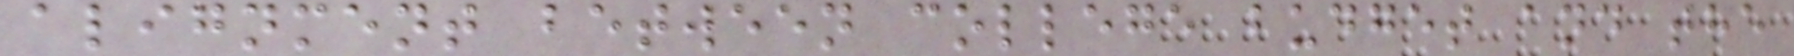alignment between college budget and the
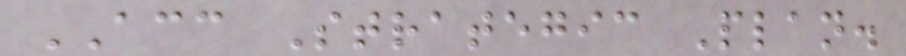ACC Strategic Plan.
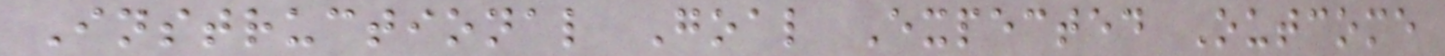Instructional Goal Expected Outcome
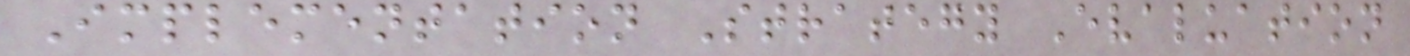Implementation Strategy Evaluation
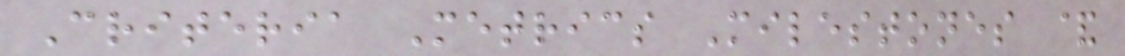Criteria Metrics Milestones &
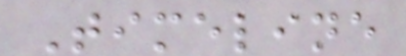Timeline
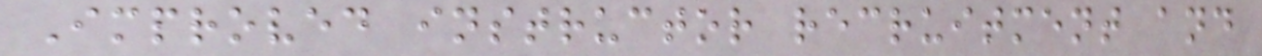Improved instructor recruitment and
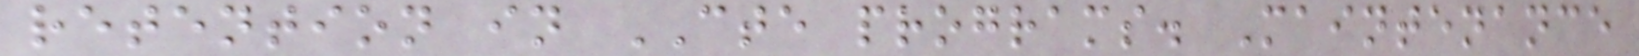retention in CTE programs. Maintenance
